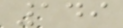149
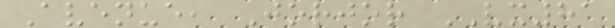Avenue, Jorjor VX81
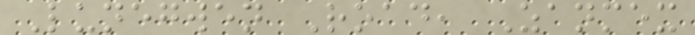Lunegwen Road, Zanmex
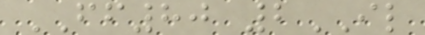FF80 2IL
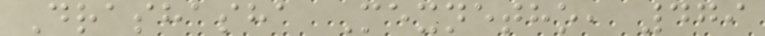Drashasha Mexnetho, 479
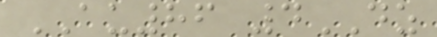AU86 4DZ
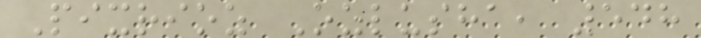Pixrioz Ozlusha, 548
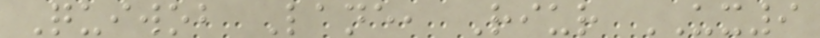Quiwob Lane, Riur UX9
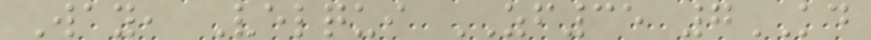Way, Velqui ZF35 7KD
